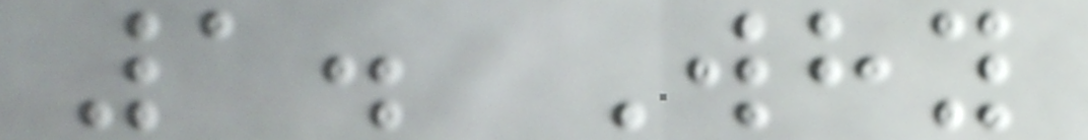1. Why
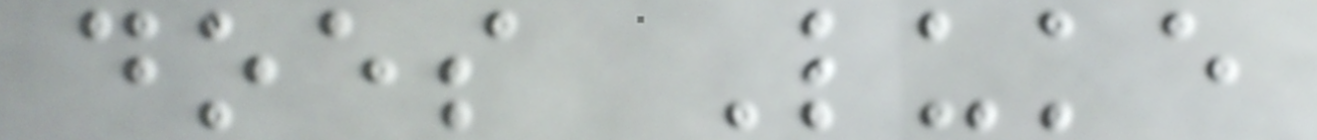does Luke
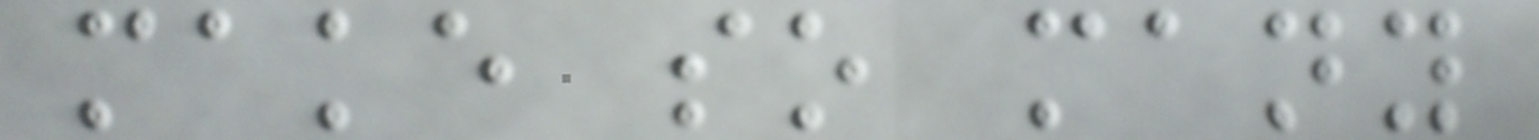make so many
